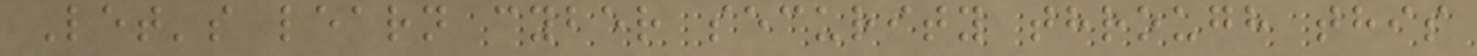Let's learn cyber security through this
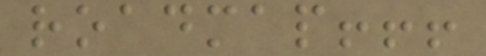roadmap!!!
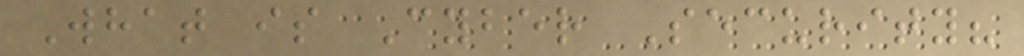What is Cyber Security?
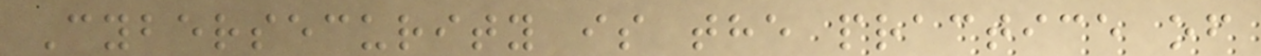Cybersecurity is the practice of
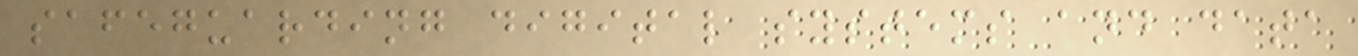safeguarding digital systems and data
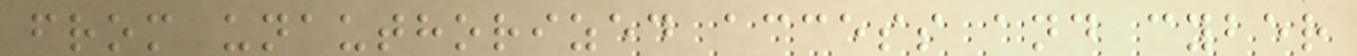from unauthorized access and cyber
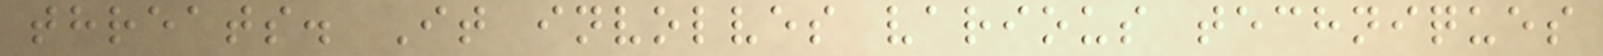threats. It involves various techniques
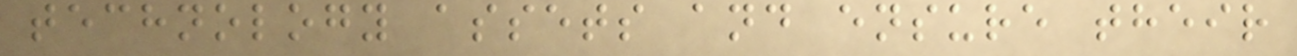technology assets and ensure their
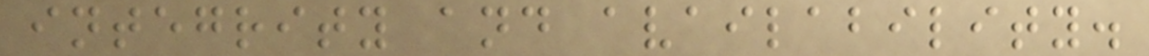integrity and availability.
